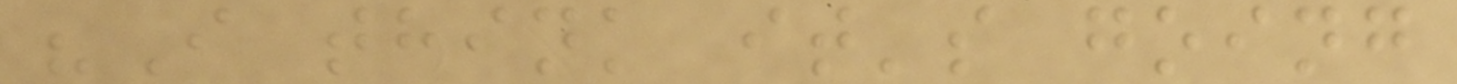"I think it's going
